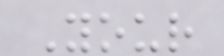Your
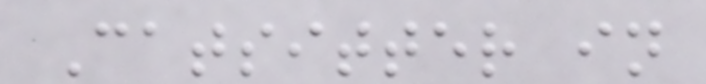Catsitter in
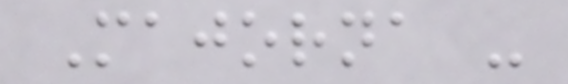Majorna -
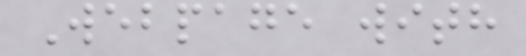Webpage with
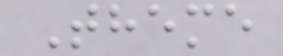Theme
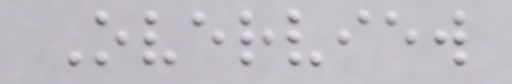Overview
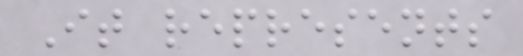It represents
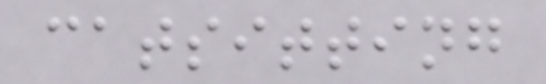catsitting
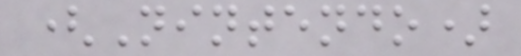(Nintendo)
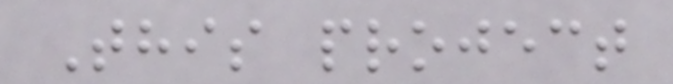This project
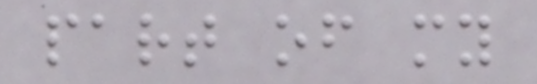part of my
